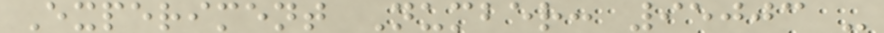Experiment Number: 95003 -
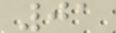01
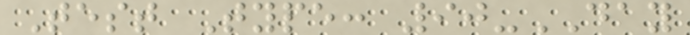Test Type: 90-DAY
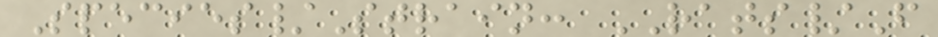Species/Strain: RATS/F
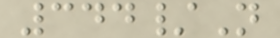344/N
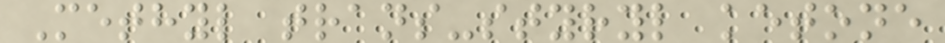Methyl trans-styryl ketone
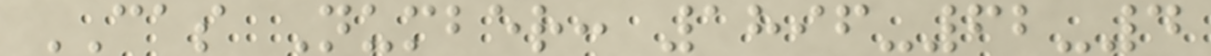CAS Number: 1896-62-4
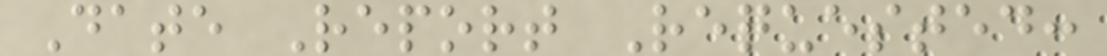Date Report Requested:
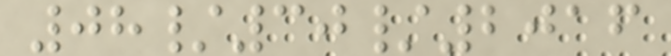08/30/2016
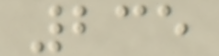235
